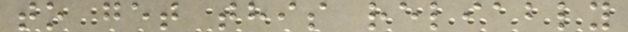to get this reliably
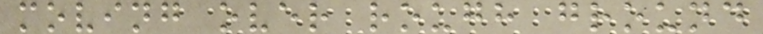moving over rough ground
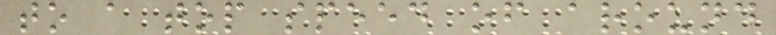to a top speed of around
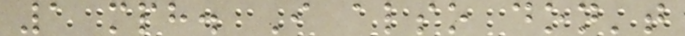1 mph. I also don't
